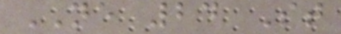NE 24 St
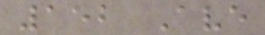152 Ave
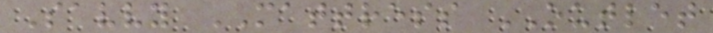Savvy MATTRESS OUTLET
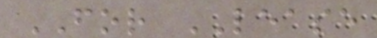FOR LEASE
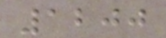1200
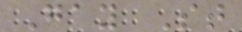Gay St
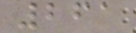261
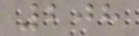208
